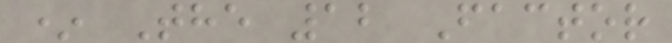* The 12 Factor
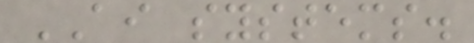AI systems.
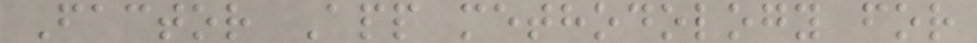Factor App methodology for
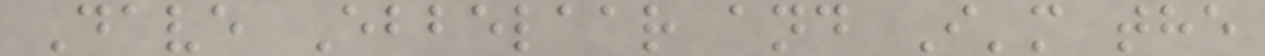Dave Ebbelaar and I'm the
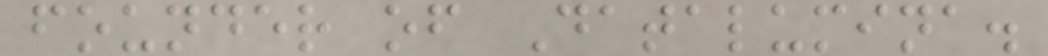founder of Datalumina.
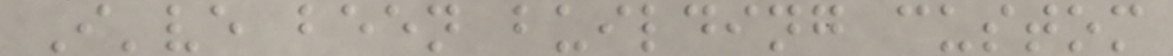I've been building custom
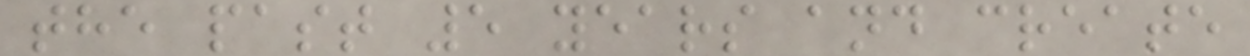the past 5 years and create
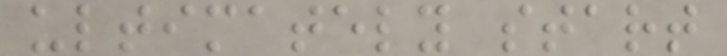ultimately start
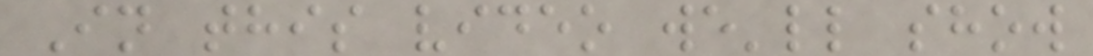In this video we'll show
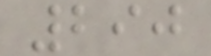290
